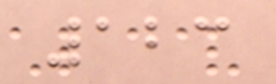123
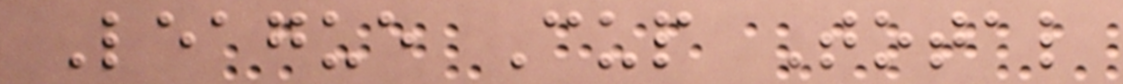League Cup Total
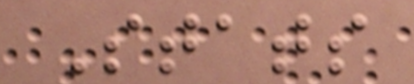Stats
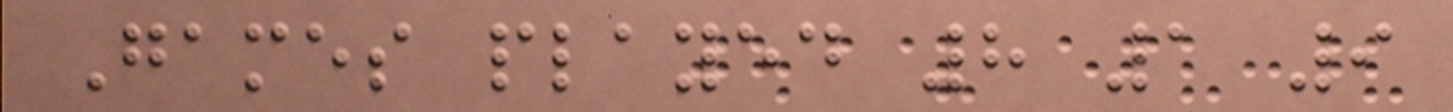Games played 8 1 9
